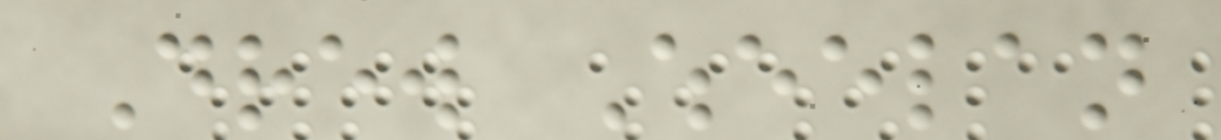Drew Wheelan
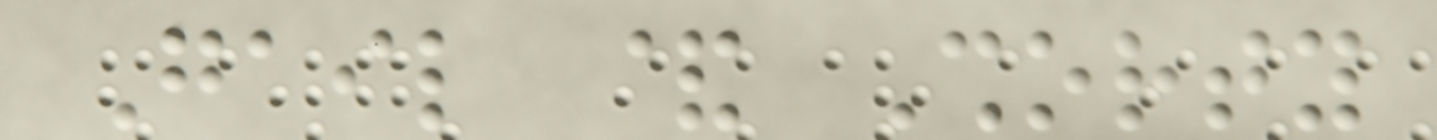Gail & Shorty
